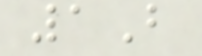1B
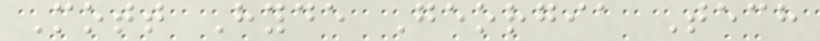Mott Hyde Georgia Tech
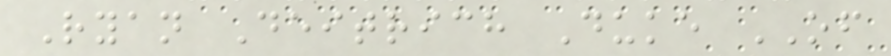Ryan Deitrich Duke OF
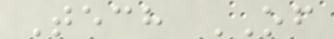Tech OF
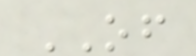OF
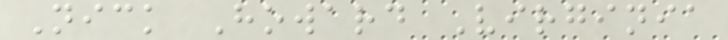Nick Howard Virginia
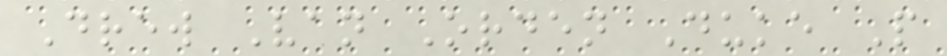Drew Van Orden Duke P
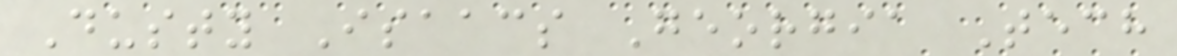Dusty Isaacs Georgia Tech
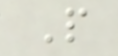P
